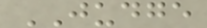JUDGE
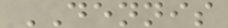DENNIS
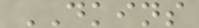DKINS
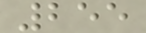255
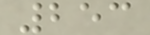253
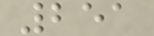251
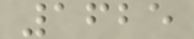1625
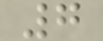7
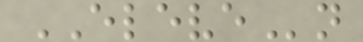ELEVEn
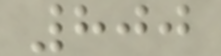800
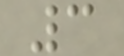3
